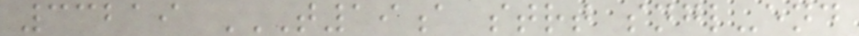33219 T19A STRT SNGL-END
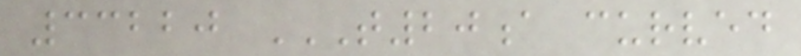33220 T20A CURVED
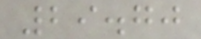29.70
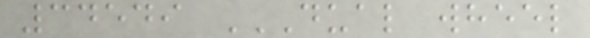34549 DUAL WHEEL
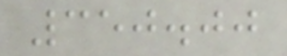350.00
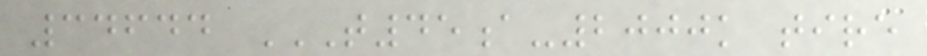34644 T45A-2000K TIRE
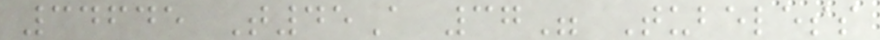34645 T45A 37" Tubeless
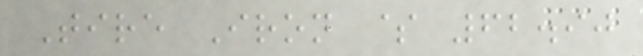Tire Iron $ 62.90
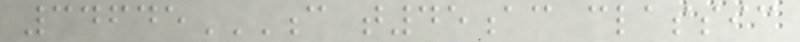34645C T45AC CLASSIC
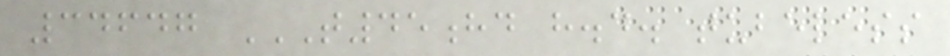34647 T45HD H.D. TUBELESS
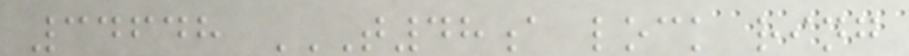34648 T48A LOCK RING
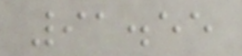91.55
